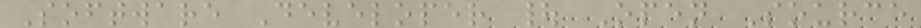Software Developer | Open Source
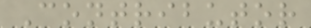Contributor
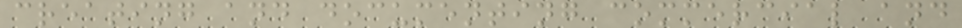creating and documenting commercial and
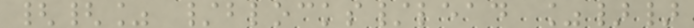{{% /blocks/lead %}}
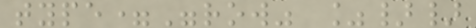type="row" %}}
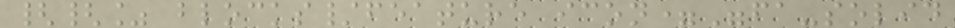{{% blocks/feature icon="fa-solid
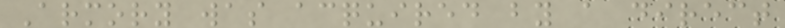Armory was acquired by a direct
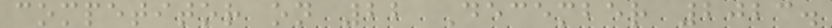competitor on 22 December 2023.
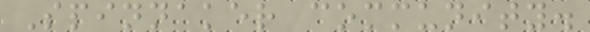Spinnaker community.
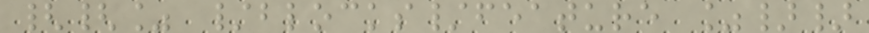{{% /blocks/feature %}}
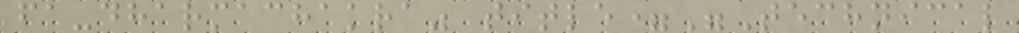fa-dharmachakra" title="Technical
